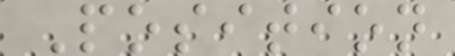Position
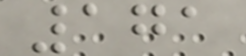171
